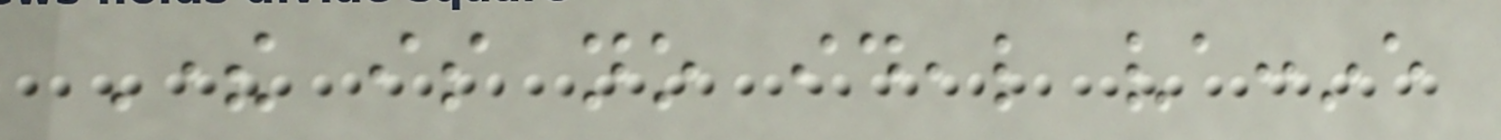There is no ideal vaccine
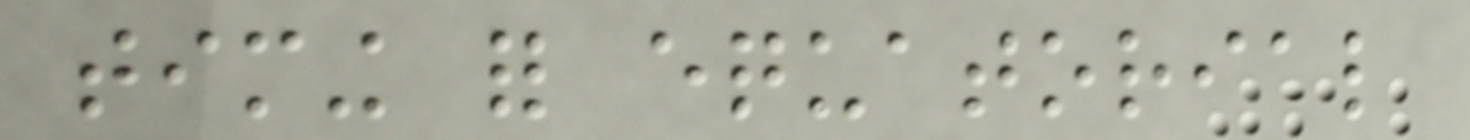timing for equatorial
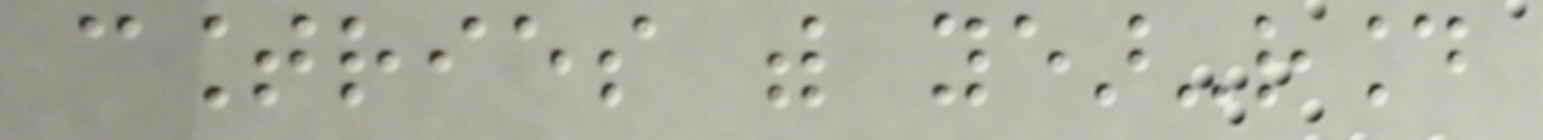countries with year-round
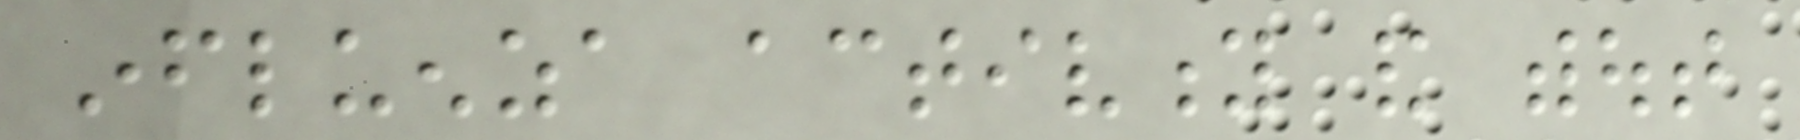influenza activity and without
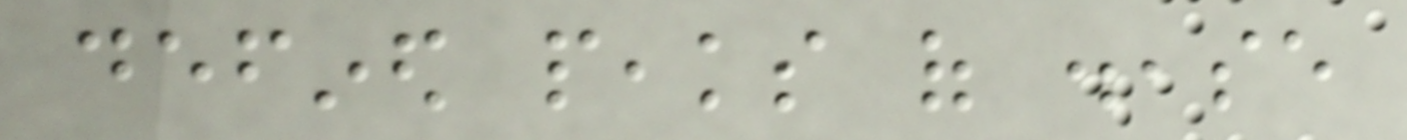defined peaks of disease
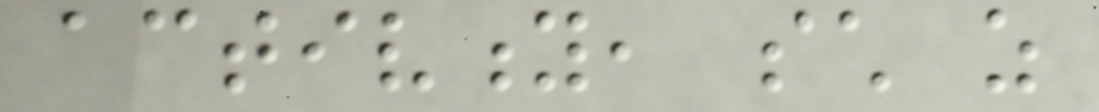activity, such as
